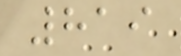819
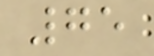75
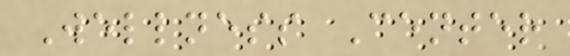Wellness Center
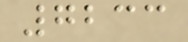7233
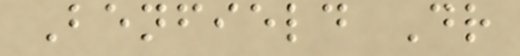Benfield Dr
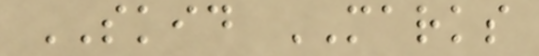SKID MARKS
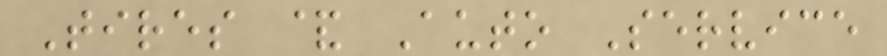Tires & Auto Service
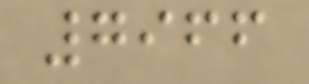7966
